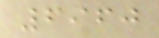6960
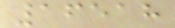16518
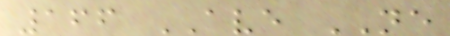166 AVE NE
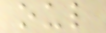oul
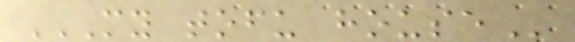MY TOFU HOUSE
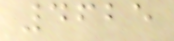4625
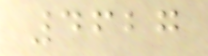4627
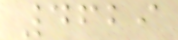4629
